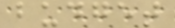budget
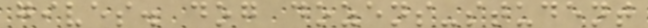gives. dog dozens-student
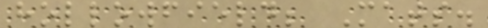hollowfield; Mats.
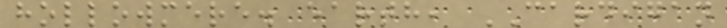hollowmere. earth, CARDIGAN
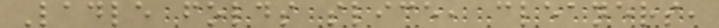Ladle folds slice, cleaners,
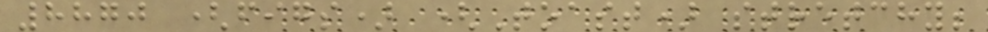8870 (figs) (Toast) stretchy;
